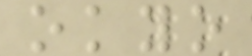okyo
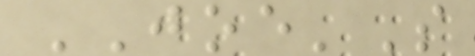JOE'S
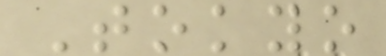Tokyo
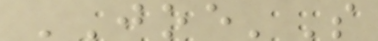JOE'S
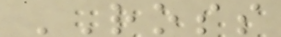ROSS
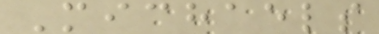Michaels
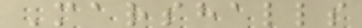Marshalls
